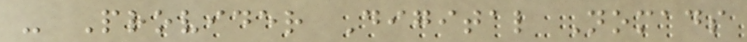- Provider Digital Nomads
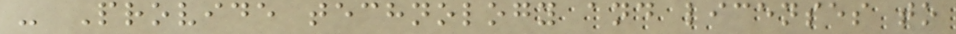- Provide technology and licenses to
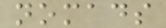nomads
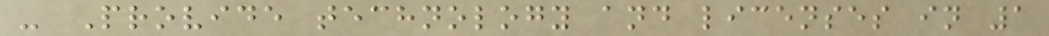- Provide technology and licenses in 1
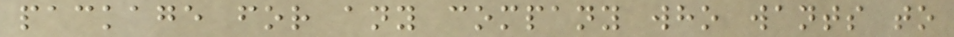package for any company who wants to
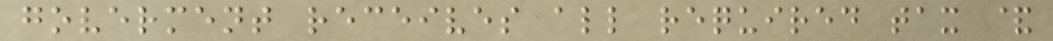goverment receives all required tax &
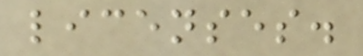licenses.
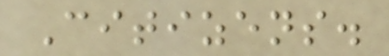Citizens.
